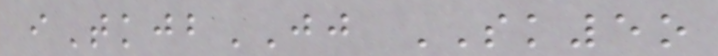iTkjbJJ SK5o
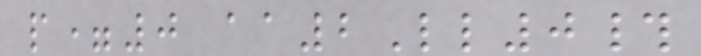p=0 aa2Ll0#
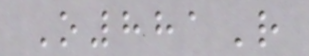O881R
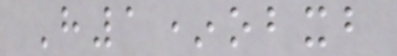H1*obxb
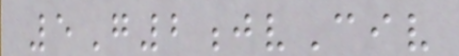5G2jvCiv
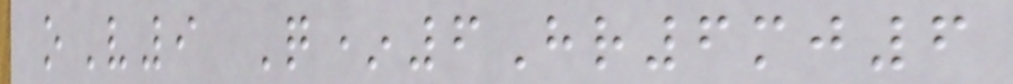oV9 Q*6Hr6mj6
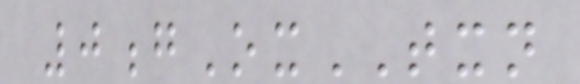0gOxTXN
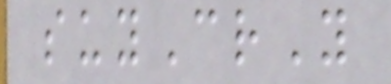suyCrY
